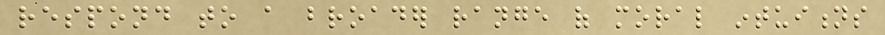respond to a broader range of moral intuitions
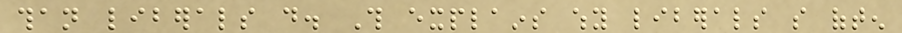than liberals do. This explains why liberals so often
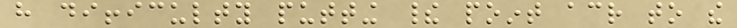have difficulty putting their point across to the
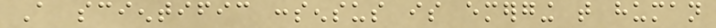A scientific consensus is emerging that human
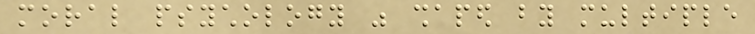moral psychology was shaped by multiple
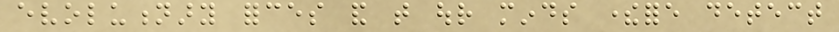evolutionary forces and that our minds therefore detect
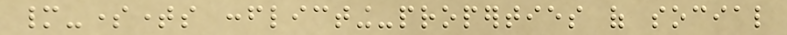many-sometimes conflicting-properties of social
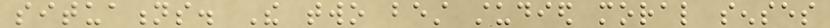situations. The two best studied moral senses
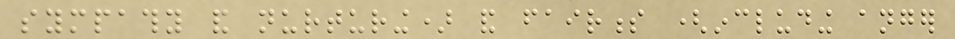sympathy and nurturing) and fairness (including anger
